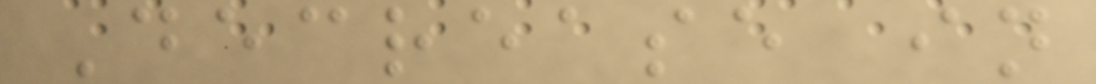Decrease in
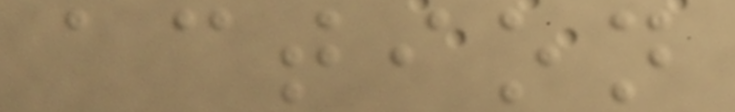action
